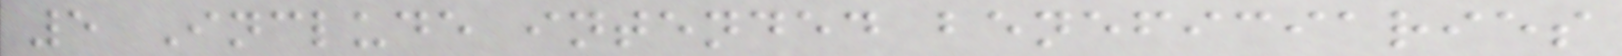5 Include intended beneficiaries
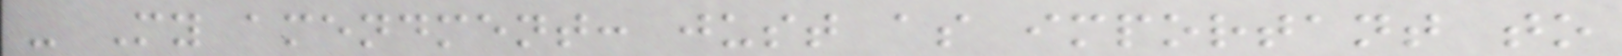- My amendment: just as important to
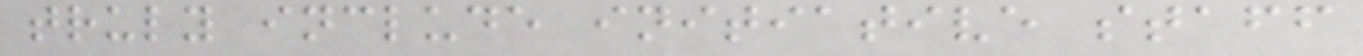truly include initiative staff
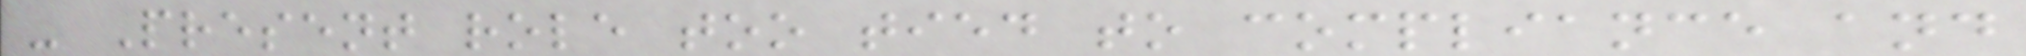- Present role too tied to compliance and
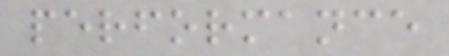performance
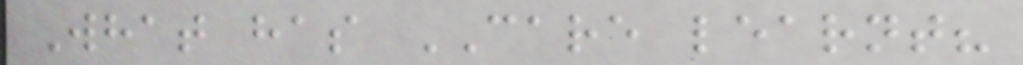What has CARE learnt?
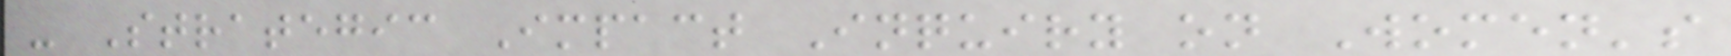- Strategic Impact Inquiry on Women's
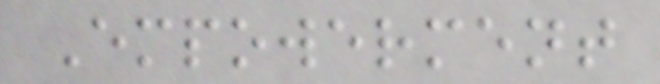Empowerment
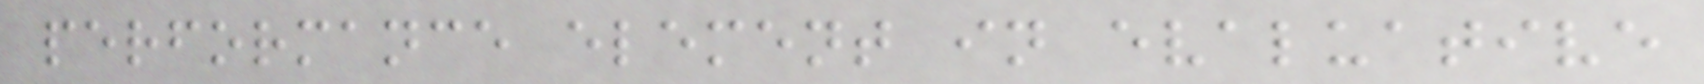performance element in evaluative
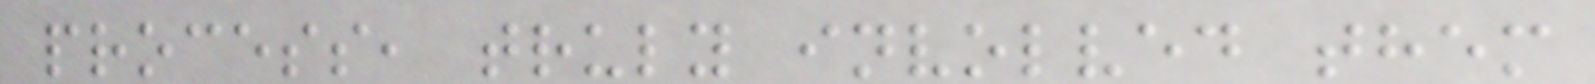process, truly involved them
